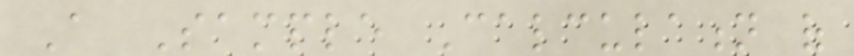A Sample Calculation of
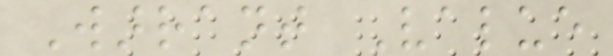Warrant Value
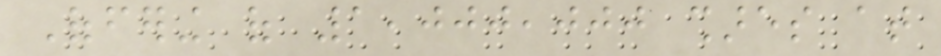Offering of 1,000,000 shares at
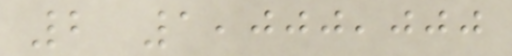2 1,000,000
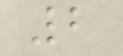2
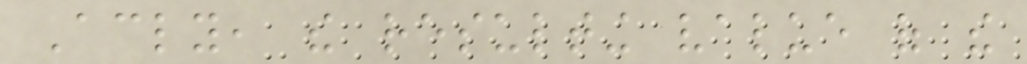Accordingly, the resulting value of the
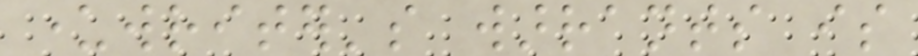underwriter's warrants is
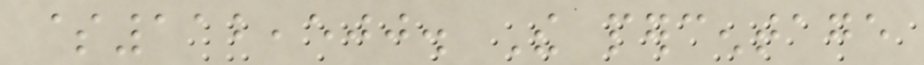$112,500. The percentage
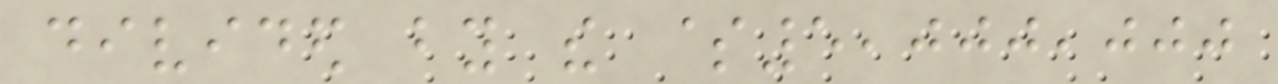divided by the $5,000,000
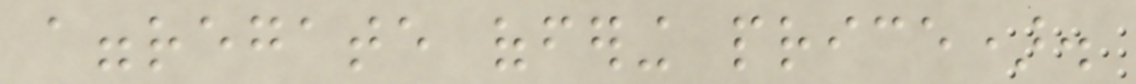aggregate offering price).
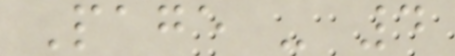Page - 4
